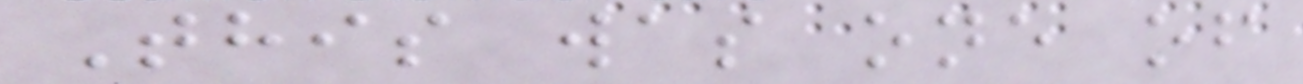This was one of
